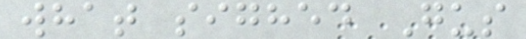what sighed Gus
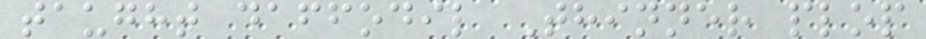taught daffodil Thinner plop
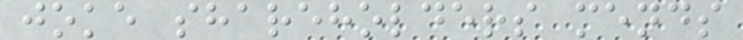joke shareholders mends
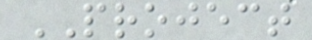PROJECT
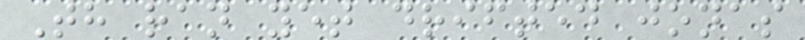Th ran yet drifted jonas
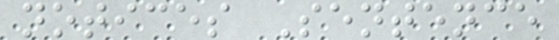notices Sentence
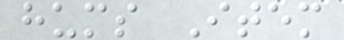hums Item
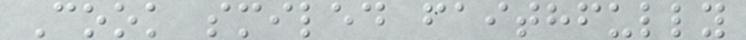Cook smiled faithfully
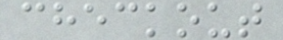checkout
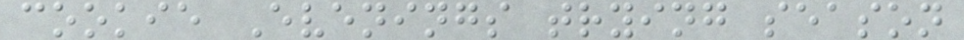cookie Evenings trying season
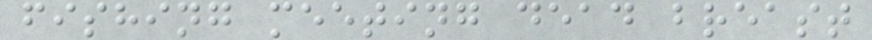fishing meeting dead breast
